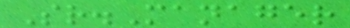Sr.Manager
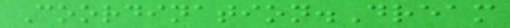Coordination.Dream
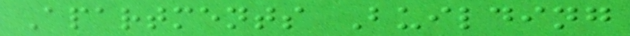Apartments Building
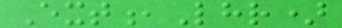Ext,Lhr)
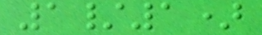1/1)
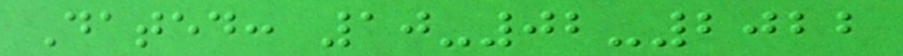Dated: 10-02-2022
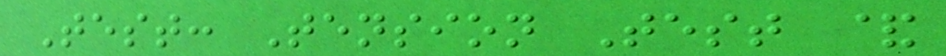Test: Tension Test &
